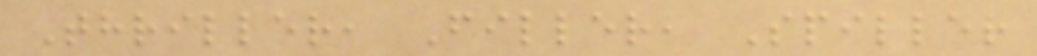Thriller, Filler, Spiller
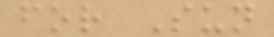for Sun
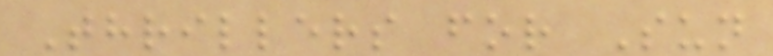Thrillers for Sun
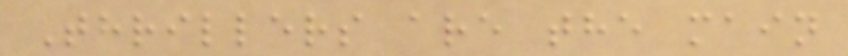Thrillers are the main
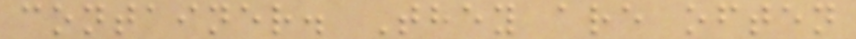container. They are often
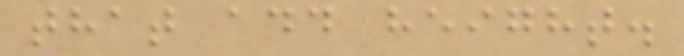that add height.
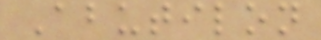Abutilon
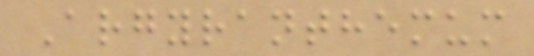Argyranthemum
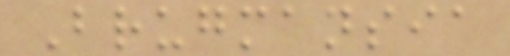Brugmansia
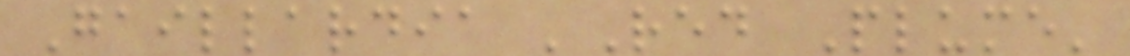Gaillardia 'Red Plume'
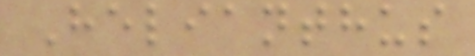Helianthus
